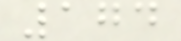174
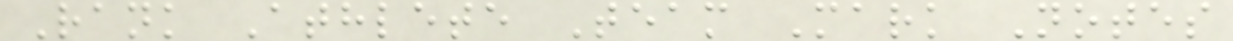Rank Athlete Team Mark Notes
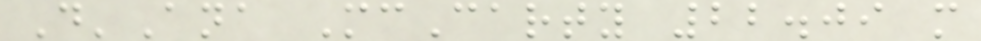D'Ana McCarty 22.09 m
